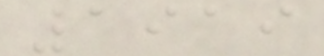1919
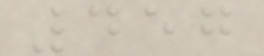457
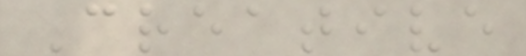Creative
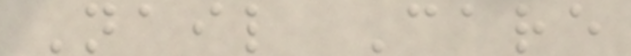Nail Care
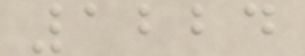1224
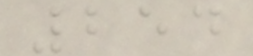254
